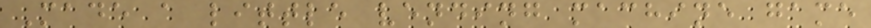Made a little vending machine game
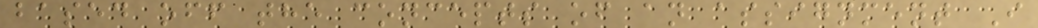based off the concepts of an assignment I
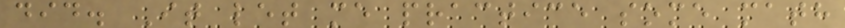did. It let me practice some math
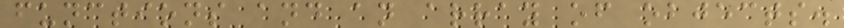functions and an array of objects.
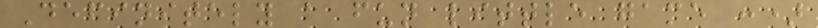Definitely a fun little game :)
